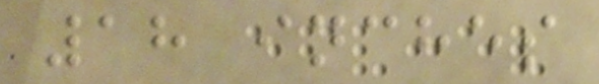18 inches
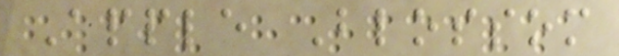Apple Blossom
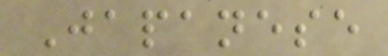Japanese
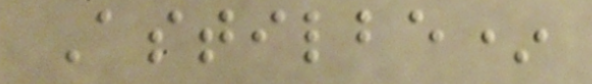Astilbe*
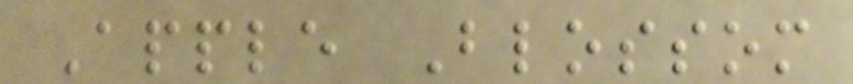Apple Blossom
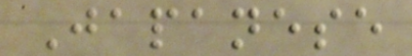Japanese
